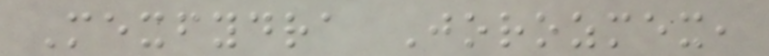Mexfydra Jorozmex,
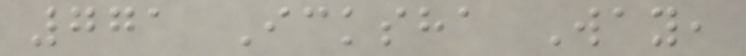771 Icksha Way,
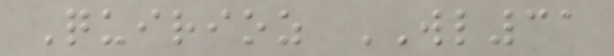Quirioz WL31
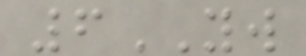6YW
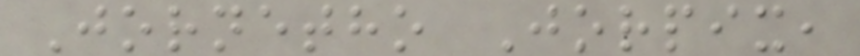Jornetho Jorpix,
